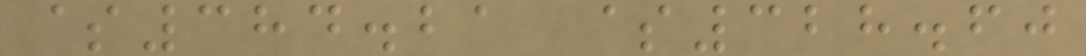$384.21 $328.60
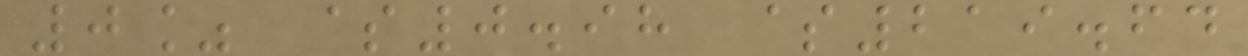0% $0.98 $219.64
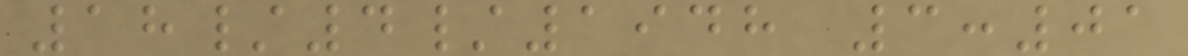18/4/1948 3:01
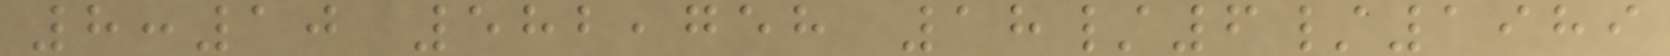8:10 582,758 18/6/1989
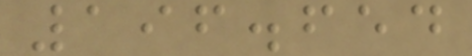196.654
